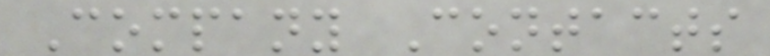Company Contacts
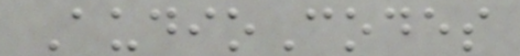AudioCodes
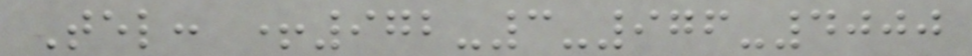Tel: +972-3-976-4000
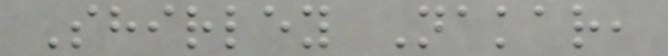Shirley Nakar,
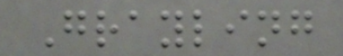Grayling
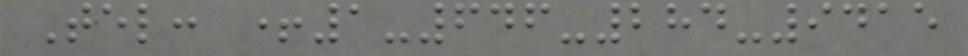Tel: +1-646-284-9415
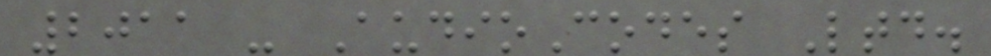2011 - AudioCodes Ltd.
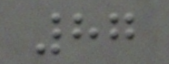87
